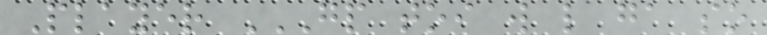Player GP TOI W L GA SO
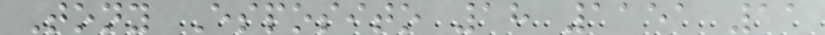Tony Esposito 18 1151 11
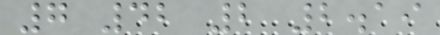7 42 2 2.19
